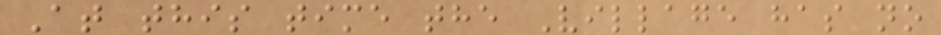At this time the Village has no
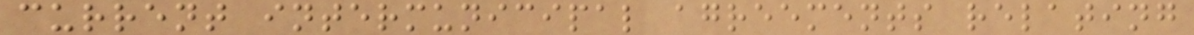current intermunicipal agreements relating
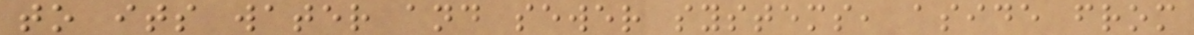to its water and sewer systems, aside from
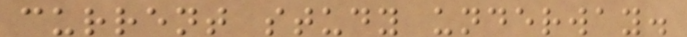current study underway.
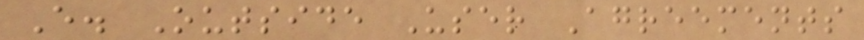E. Outside User Agreements
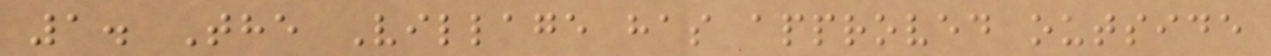1. The Village has approved outside
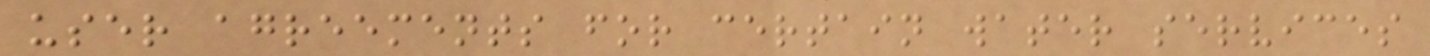user agreements for certain water services
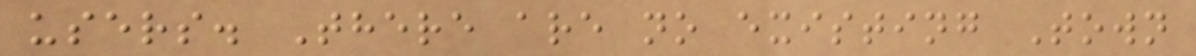users. There are no existing Town
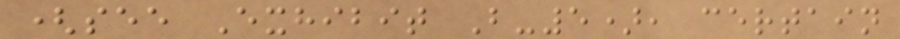(see Exhibit B-5), certain
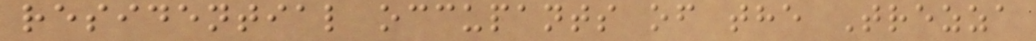residential occupants of the Trezza
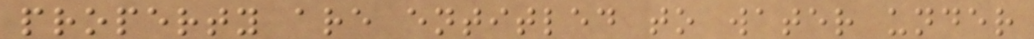property are entitled to water under
